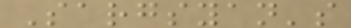Sargsyan's
